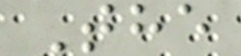The
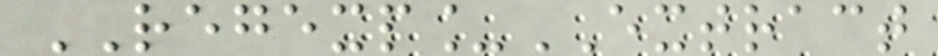REGEXP_EXTRACT
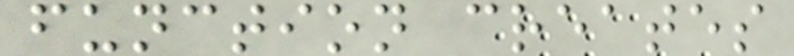function creates
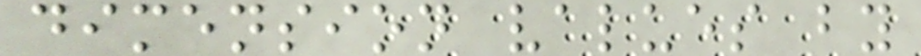dimension values by
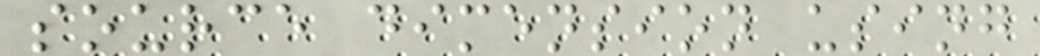source dimension using
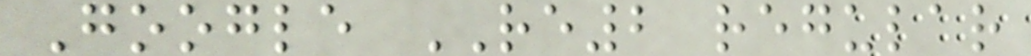Google RE2 regular
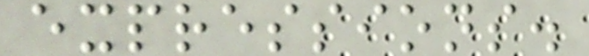expressions.
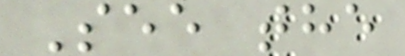See the
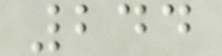244
